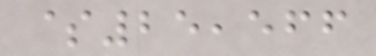$25,566
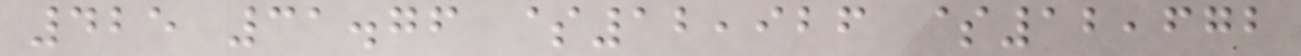425 31.76 $12,926 $12,672
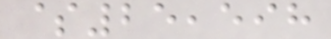$25,598
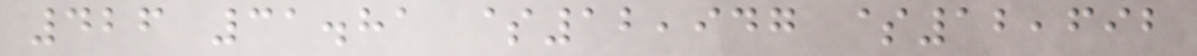426 31.81 $12,947 $12,692
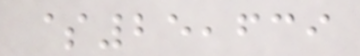$25,639
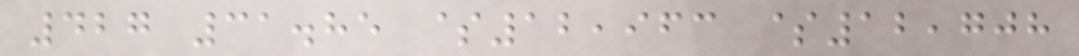427 31.85 $12,963 $12,708
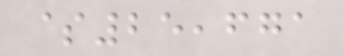$25,671
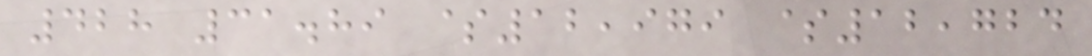428 31.89 $12,979 $12,724
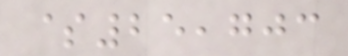$25,703
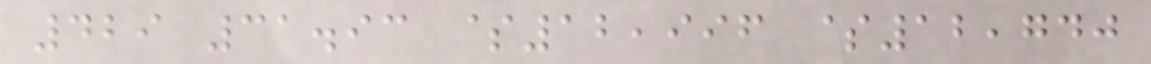429 31.93 $12,996 $12,740
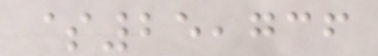$25,736
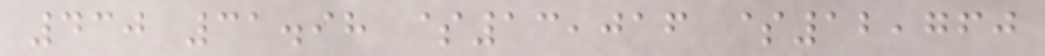430 31.98 $13,016 $12,760
